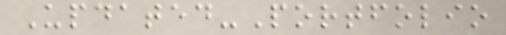Updated-Portfolio
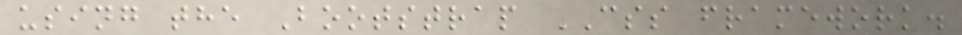using the Bootstrap CSS framework.
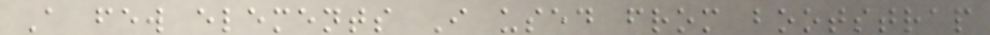A few elements I used from bootstrap
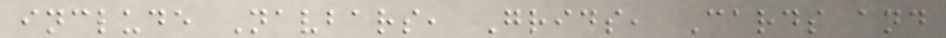include Navbars, Grids, Cards and
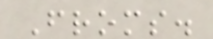Froms.
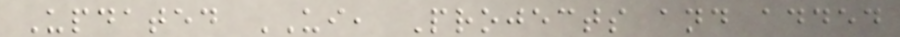Updated UI, Projects and added
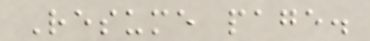Resume page.
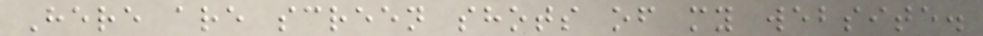Here are screen shots of my website.
